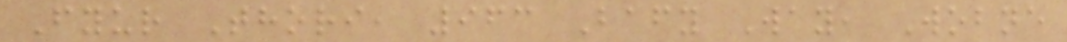Fyur Thori, 963 Bafy Way, Wobne
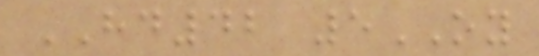HD42 5OY
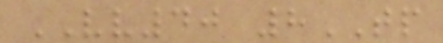VV40 8TP
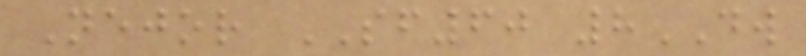Nejor SF60 8DW
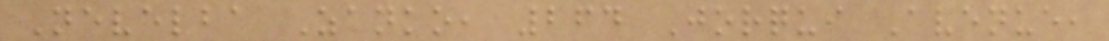Nevelba Zanko, 264 Jorqui Avenue,
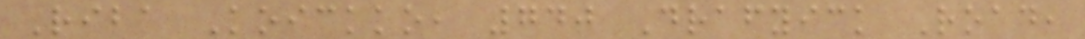Riba Koickko, 740 Drafyick Road,
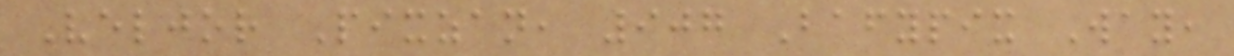Veljor Pixzan, 907 Bafypix Way,
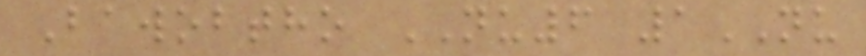Bawobtho NU6 1NU
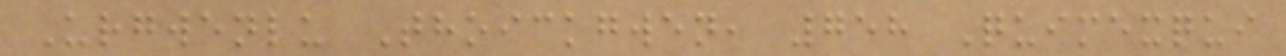Urgwenlu Thoickgwen, 758 Quimexqui
